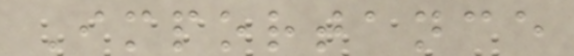Importance
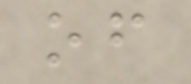of
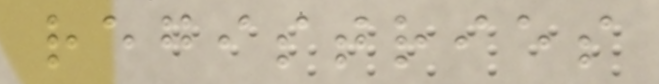registries
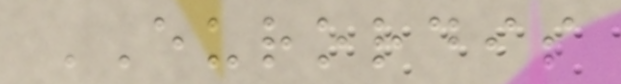EURORDIS
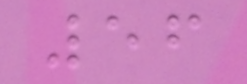56
